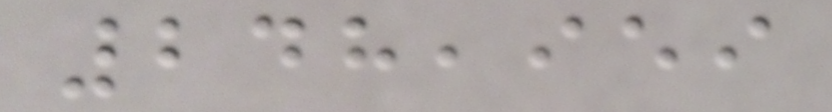248,959
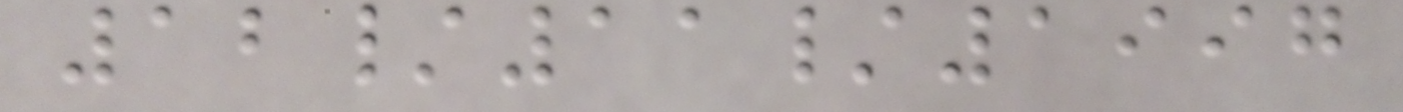12/11/1997
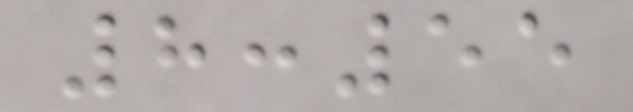8:55
